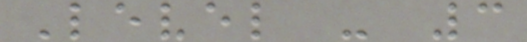Level - 3
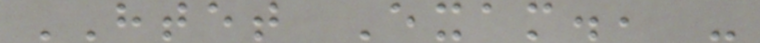HTET Exam., -
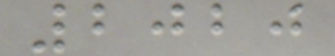2020
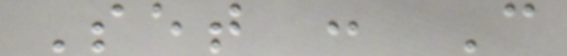Set : C
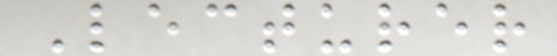Lecturer
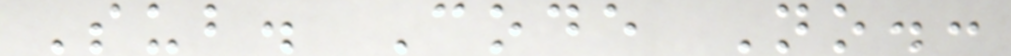Sub. Code No.:
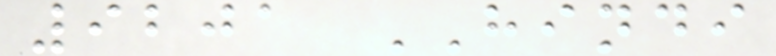9201 HINDI
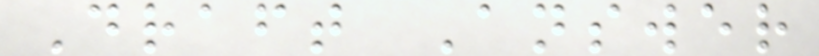Draft Answer
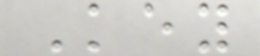Key
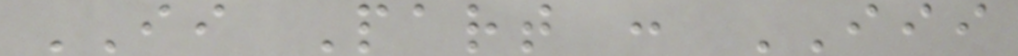II Part : III
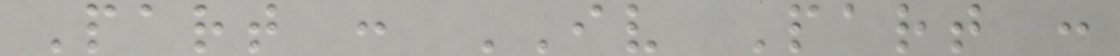Part : IV Part :
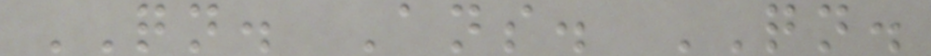QN. Ans. QN.
